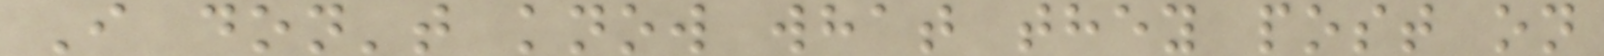I don't know what they post on
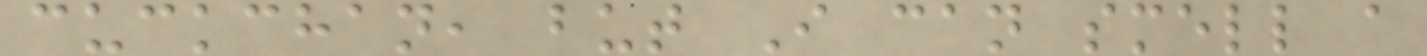cuckchan, but I can smell a
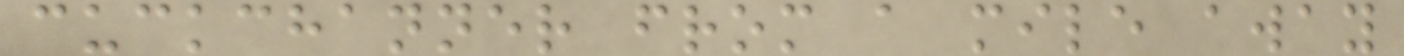cuckchanner from a mile away
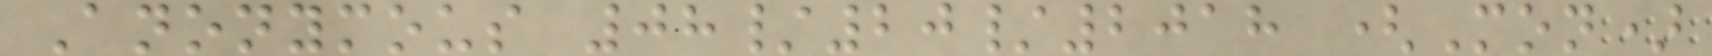Anonymous 08/20/2018 (Mon)
